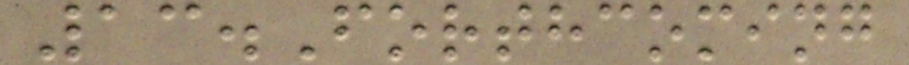13.Forthcoming
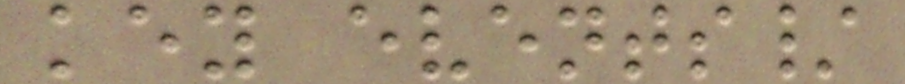key events/
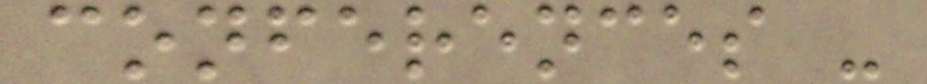conferences -
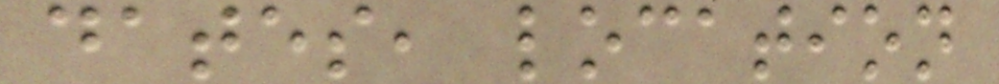dates, location
